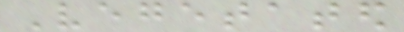Vegetated
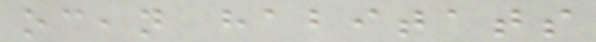ocean habitats
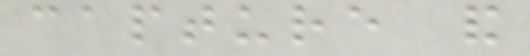capture and
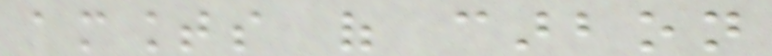amounts of carbon
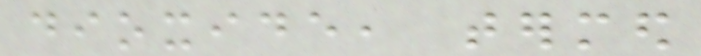dioxide, termed
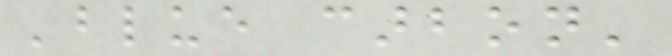'blue carbon'
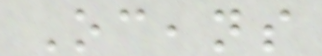Oceans
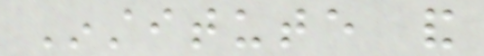Institute and
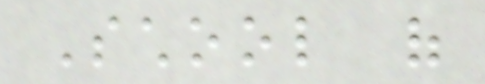School of
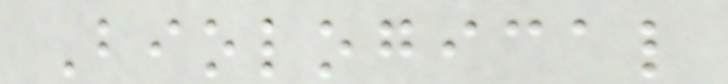Biological
